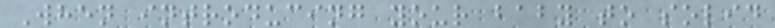When introducing your baby to solid
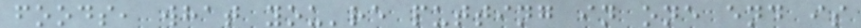foods, what you're putting in one end is
